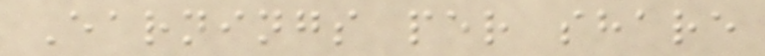Earnings per share
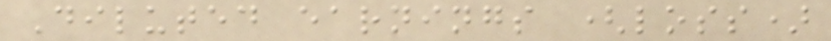Diluted earnings (loss)
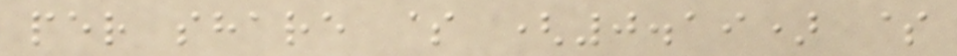per share $ (0.19) $
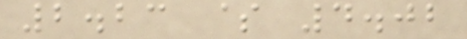2.23 $ 4.02
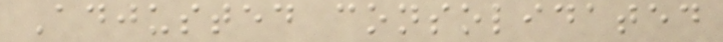Adjusted consolidated
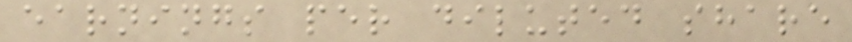earnings per diluted share
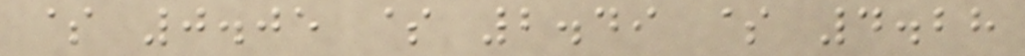$ 0.05 $ 2.49 $ 4.28
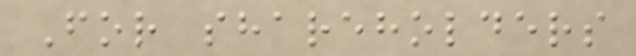For shareholders
